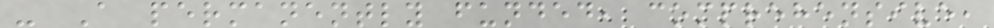- A permanently funded, comprehensive,
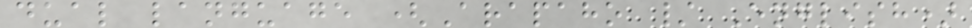dual language (Arapaho / English)
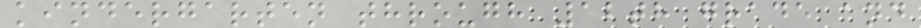kindergarten through 12th grade and
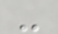-
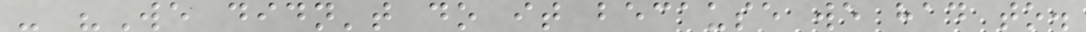- "We didn't do it because we had to.
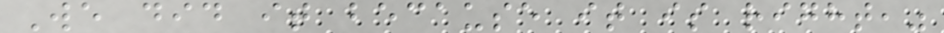We did it because it is right,"
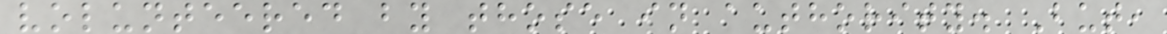volunteered by those in authority. But,
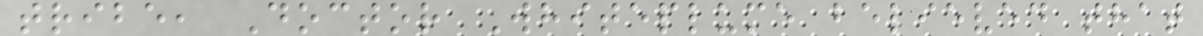tribe, Doctor Whiteplume believed that
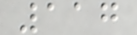117
